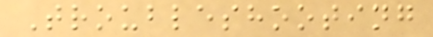Troubleshooting
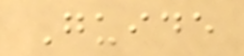Guide
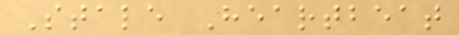Stale Heartbeat
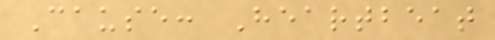Cause: Heartbeat
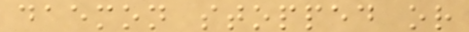daemon stopped or
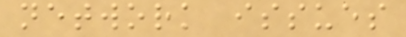network issues
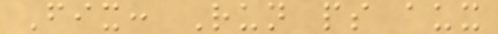Fix: Run ps aux
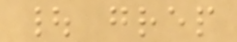| grep
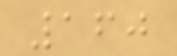160
